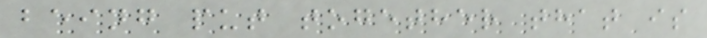being put together that is
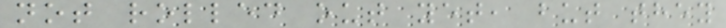not rolled out yet, but they
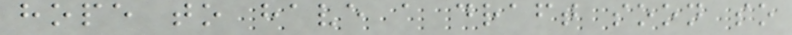hope to have a draft soon so
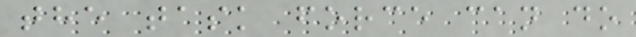the task force can do
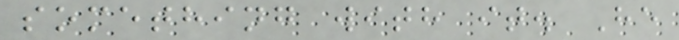something with it. He
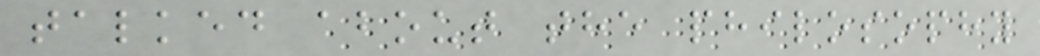talked about the philosophy
